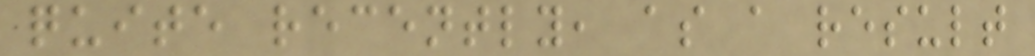quite recently, as a result
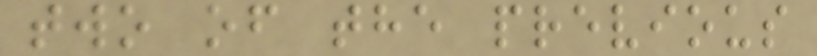two of the previous
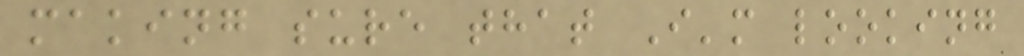making sure that I'm looking
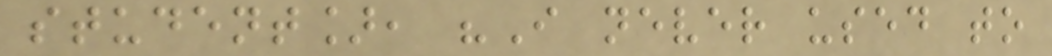student], "I never used to
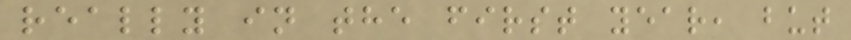really in the first year, but
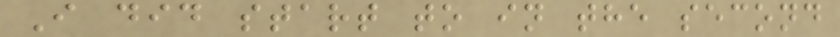I did start to in the second
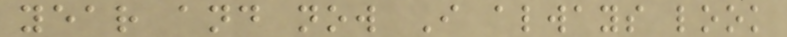year and now I always look
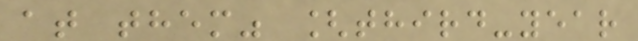at them" [third-year
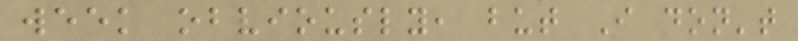week obviously, but I don't
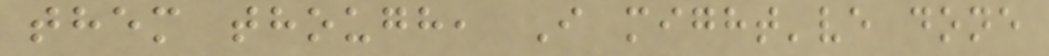them though, I might've done
